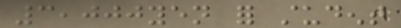3,000yen for student
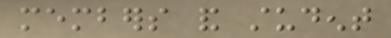members and student
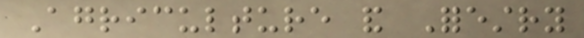Agriculture and Forestry
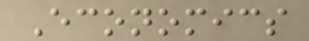Economics
